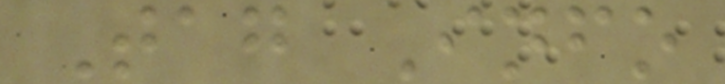Tag Info
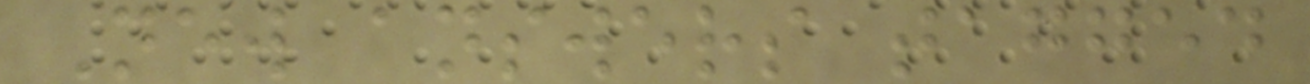New answers tagged
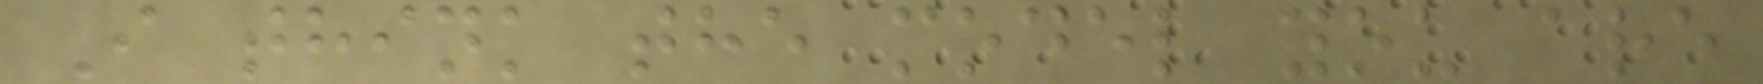I think the model you are
